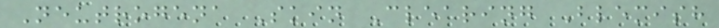Neutrogena Skin Clearing Blemish
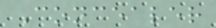Concealer
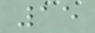15
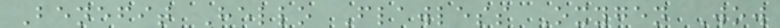Benefit Hello Flawless Oxygen Wow
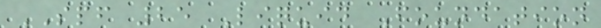SPF 25 Liquid Foundation
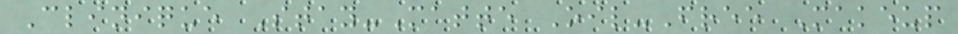Clinique Stay-Matte Oil-Free Makeup
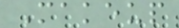Makeup
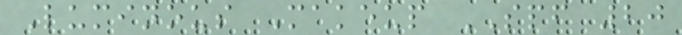Luminous Makeup SPF 20
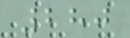280
